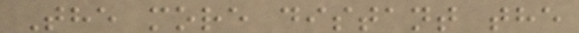The more distant the
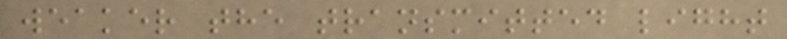weaker the transmitted light
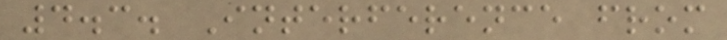4.3. Interference from
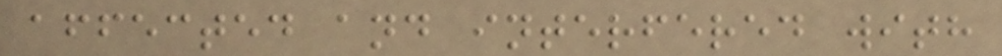affected and interfered with
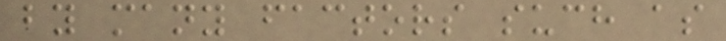by many factors such as
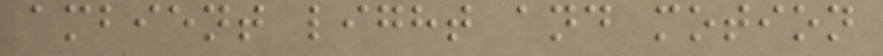ambient light and motion
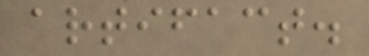artifact.
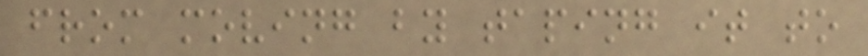from moving by taping it to
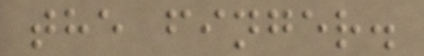the finger.
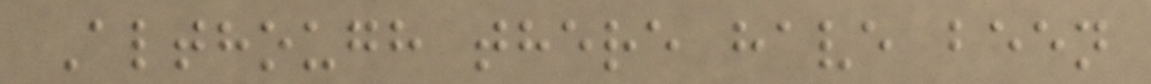Although there have been
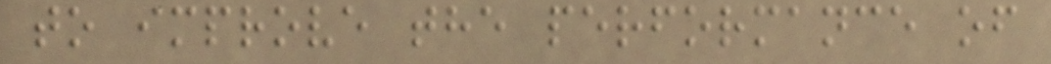to improve the performance of
